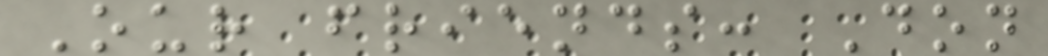Our friends: Don
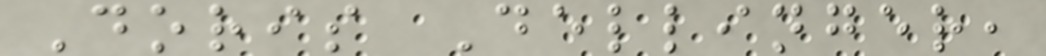Doris Dellinger,
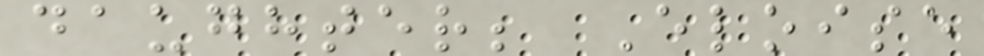daughter; Eloise
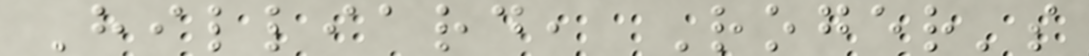Hilliard, Roger's
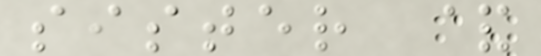sister &
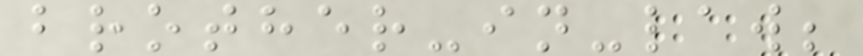brother-in-law;
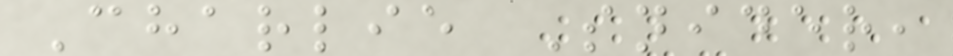Charlie Snider,
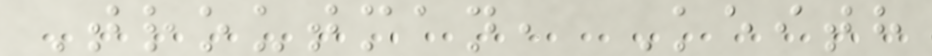Troutman, Keith
